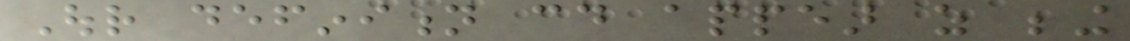Our definition could appear as being
